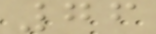76
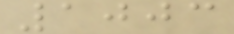1003
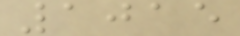1015
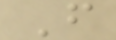F
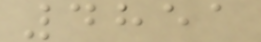4851
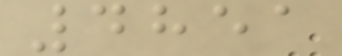4851
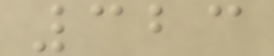323
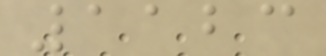1123
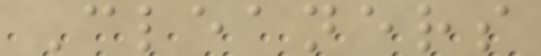Cleaners
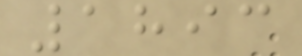1893
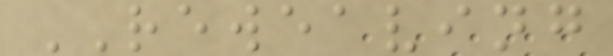REWEAVING
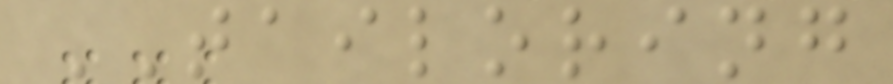TAILORING
